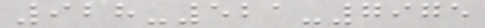928-521-7975
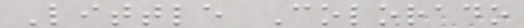Little Colorado
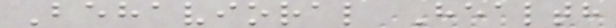Behavioral Health
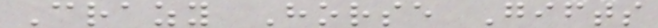Crazy Horse Gifts
